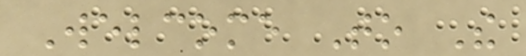Welcome To The
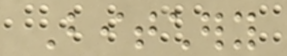Bitchery
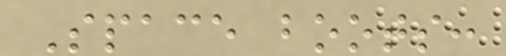Space boots:
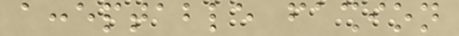acceptable fashion
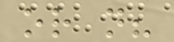or not?
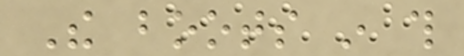The boots in this
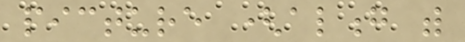picture (along with
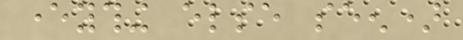everything else seen)
